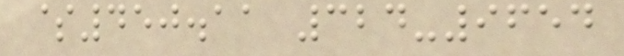$450.11 324-9654
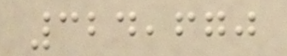324,670
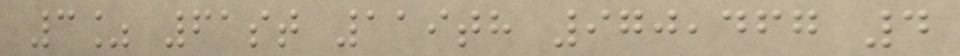3% 61st 119th 970,467 4
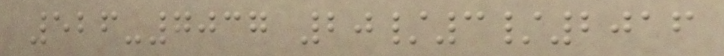526-7037 20/3/2016
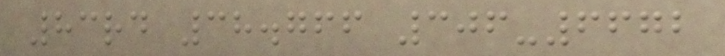83rd 38.766 306-6672
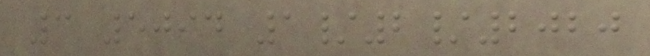3 5094 1/2/2020
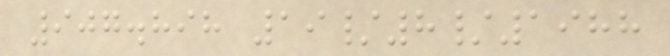907.898 19/8/1988
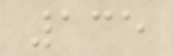135
